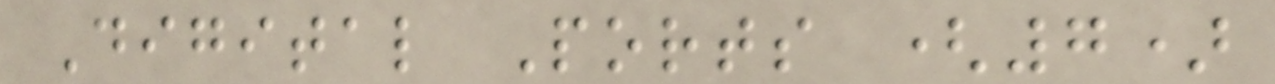Digital Ports (7)
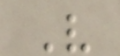V
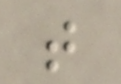t
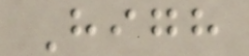High
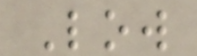Low
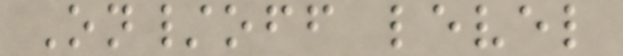On/off level
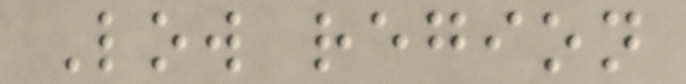Low region
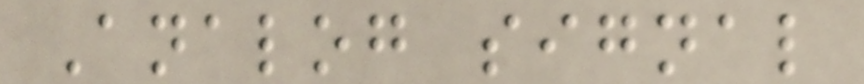Analog signal
